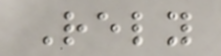Rely
